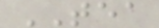TEA
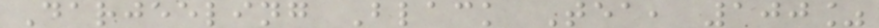Darjeeling Black Tea, 100%
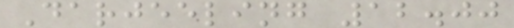Darjeeling 12.00
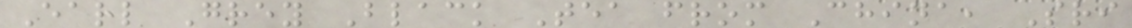Earl Grey Black Tea from China, Sri
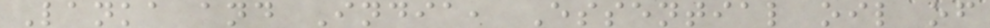Lanka and India, Essential oil of
